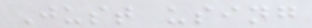Just using
